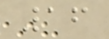16
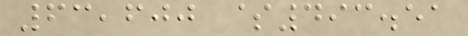63,600 $493.51
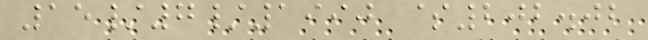15/7/1990 $202.02
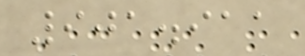901.911
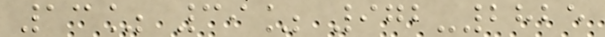13% 39% 972-2825
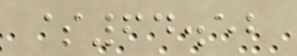$64.52
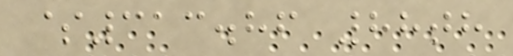$313.86 88th
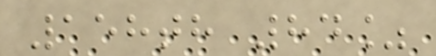158th 84%
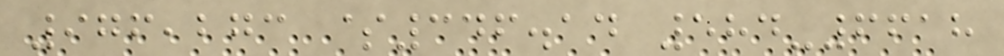976,273 $346.14 584-6618
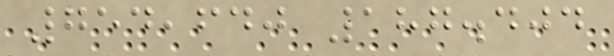754,640 187.404
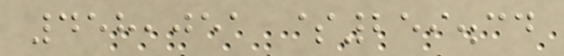458,051 $259.34
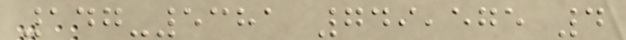147-5381 749,575 4
